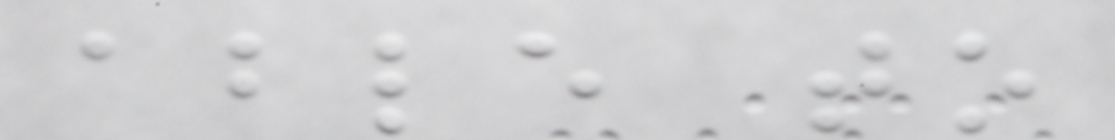able to
